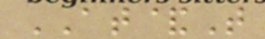AT&T
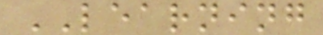LEARNING
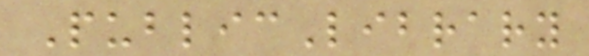PublicLibrary
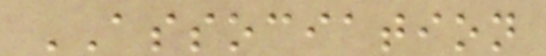ASSOCIATION
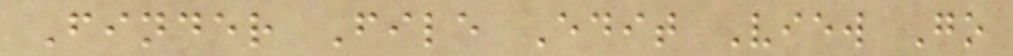Finder File Edit View Go
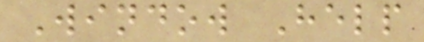Window Help
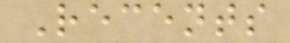Recents
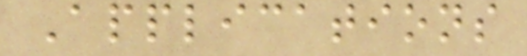Applications
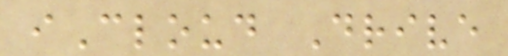iCloud Drive
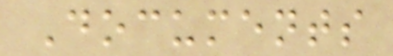Documents
